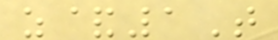z&1T
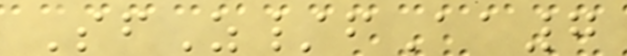SfZ/fAa7
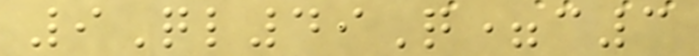9Ql49Q=c3
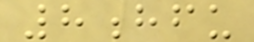8hfu
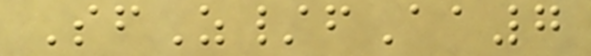SfZ/fAa7
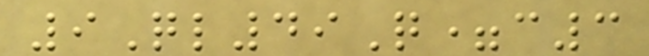9Ql49Q=c3
